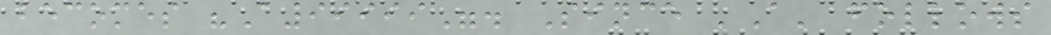becomes "A99999". Since 'A' follows
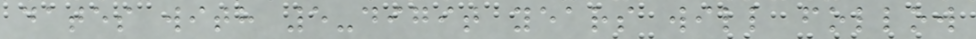dates with 5-digit years will follow
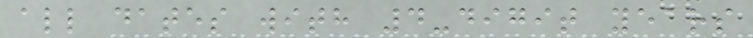all dates with 4-digit years
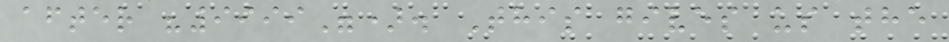after "9999"). This gives us the
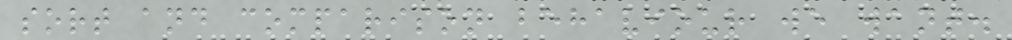sort and comparison behaviour we want.
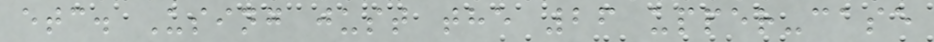etc. Using just the 26 upper-case
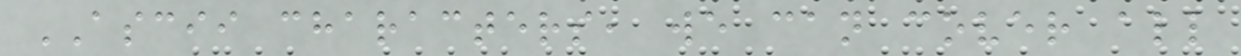ASCII characters, we can cover all
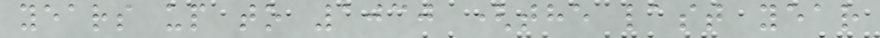years up to 1030 (the last year
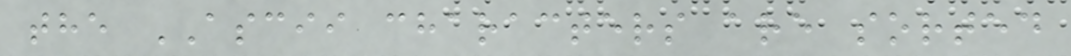the ASCII characters are sorted
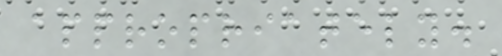appropriately.
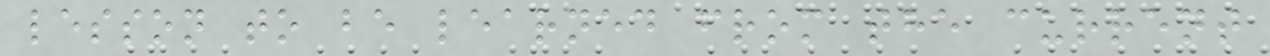lesson to be learned from the current
